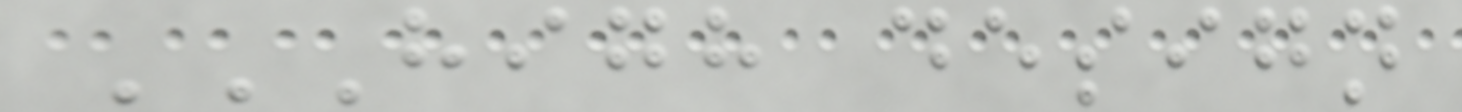HIGH DESIGN
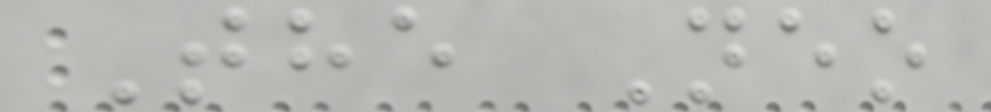The Neo
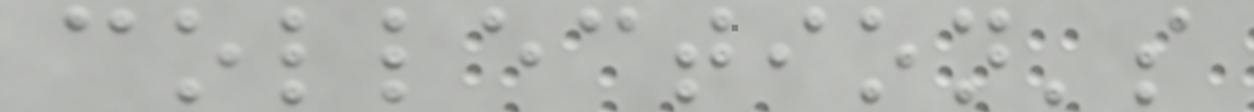collection's
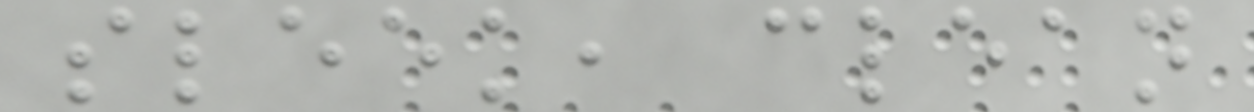sleek, clean
